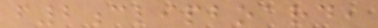f2clipboard,
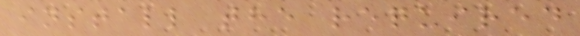install the required
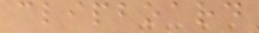clipboard
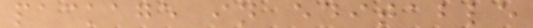package in editable
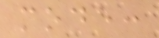mode:
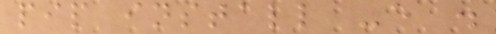pip install -e .
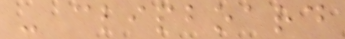- clipboard
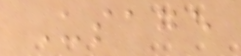Usage
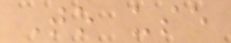To use
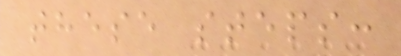these steps:
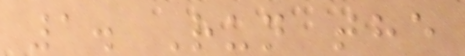1. Run the
